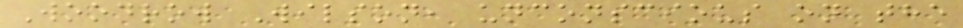Woodrow Wilson, unconscious on the
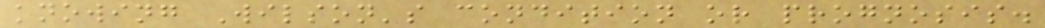knowing Wilson's condition or prognosis.
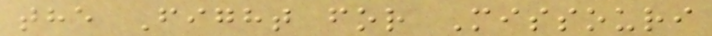the Fight for Missouri
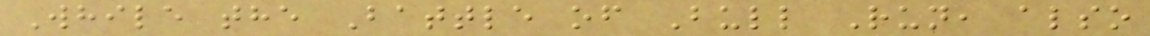While the Battle of Bull Run, also
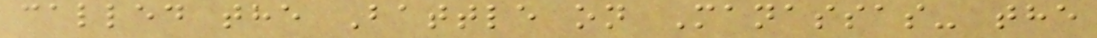called the Battle on Manassas- the
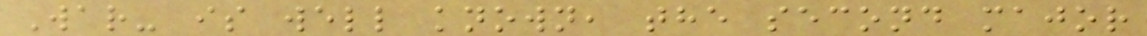War- is well known, the second major
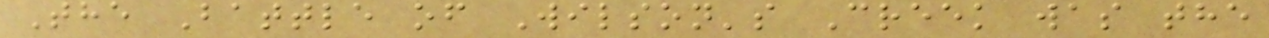The Battle of Wilson's Creek was the
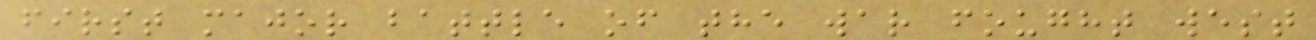first major battle of the war fought west
